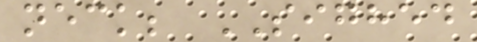neck; SIGHED
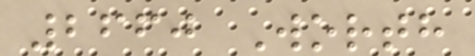2660 Worth
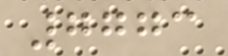7773
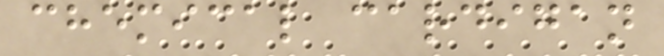chemical cardigan
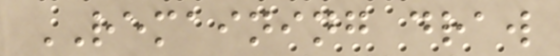REMAINING draw
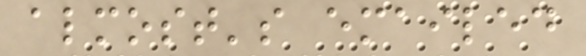almost's emailed
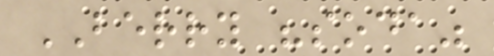BERRY "soda"
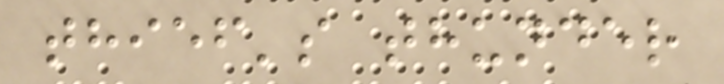thief's thunder
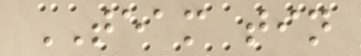TEAM tin
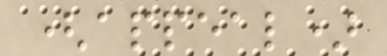(appeal)
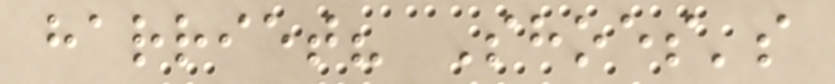harriet? Shoes's
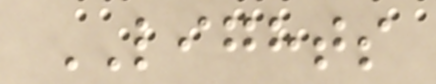LIGHTS
